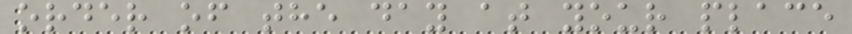order of the day at your place
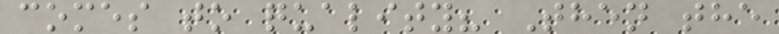comes to quality? Then the
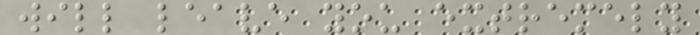will leave you extremely
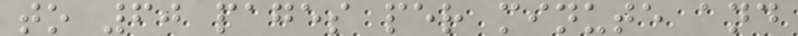to 60 pages per minute and
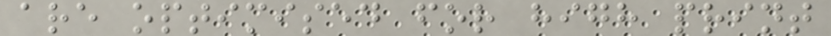are optimised for high print
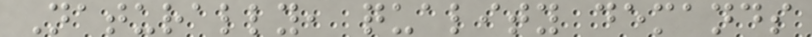Naturally, quality demands
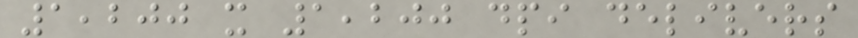1,200 x 1,200 dpi delivers
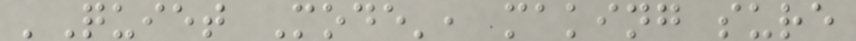'Quiet Mode', making sure
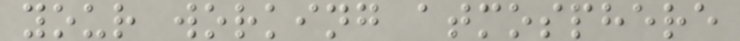your working atmosphere
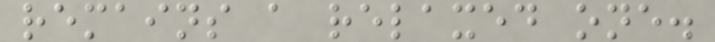remains a relaxed one.
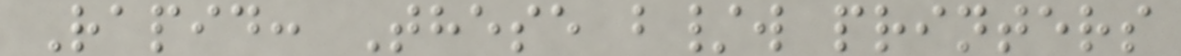Rapid: These b/w printers
